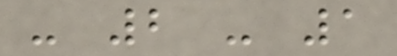- 2 - 1
